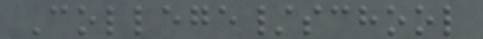College/school
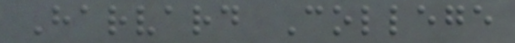Harvard College
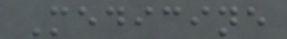Medicine
